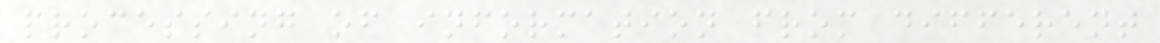processing of information from different
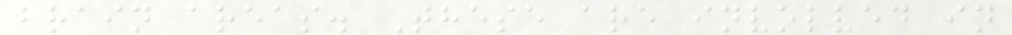brain areas. These are involved in
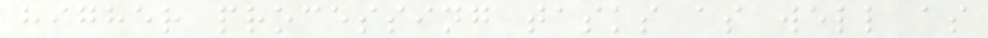higher processing tasks as well as
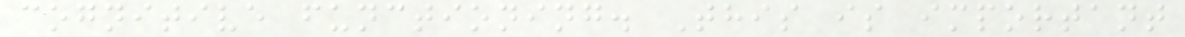cognitive functioning. This is important
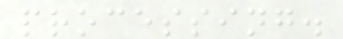processing.
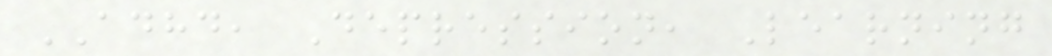ADHD, Depression, Learning
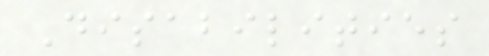Disabilities
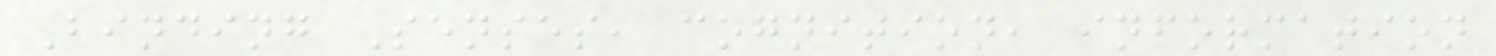Binding Senses, cognition, information
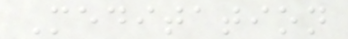Meditation
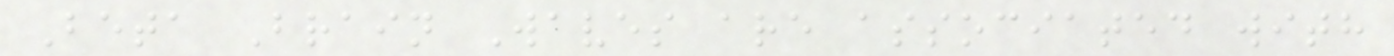Beta Brain Waves are associated with
